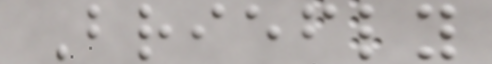Briefly
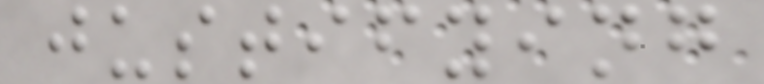justifying
